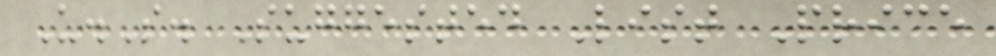U.S. Suggested List Price
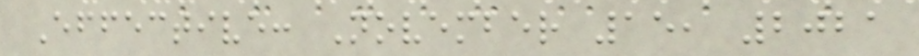Effective: November 15, 2021
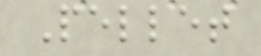Pellet
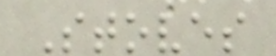Stoves
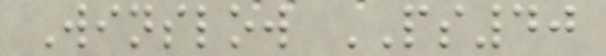Winslow PS40
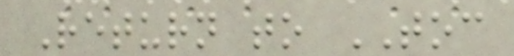Return to TOC
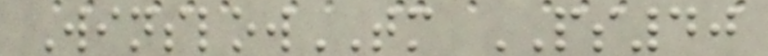WinslowTM PS40
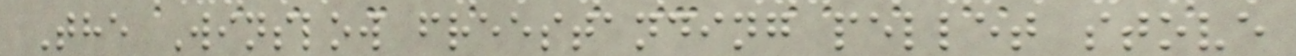The Winslow freestanding pellet stove
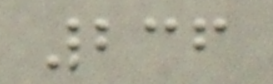236
